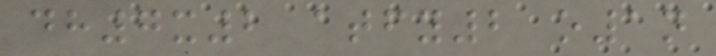dh7x2 atfy2 o1n
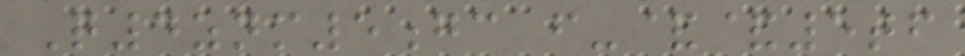Q4znm5gc f-&&5tf
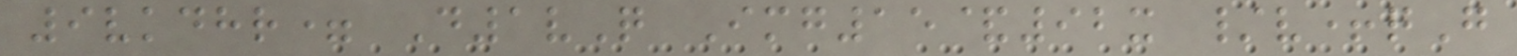9vkdhr= D1vQ Img15&92x /v+qG
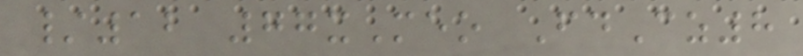/12 77xMeo FdCz8
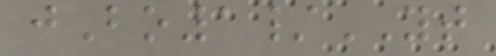jBo1/YT
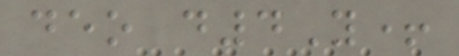deo d4Y+
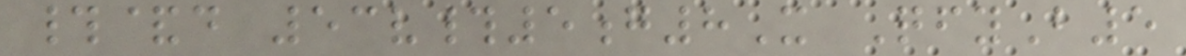#&d 53v#5g8X QfyB5
